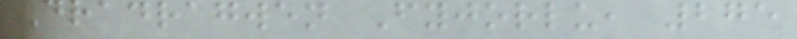Dradragwen Fyjorlu, 275
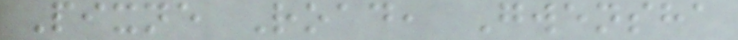Pixne Road, Gwensha
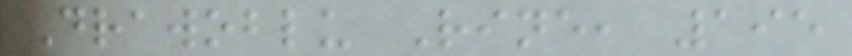Drawoblu Rine, 195
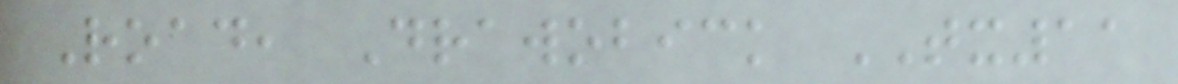Road, Drawobick TX11
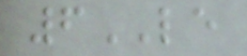6LE
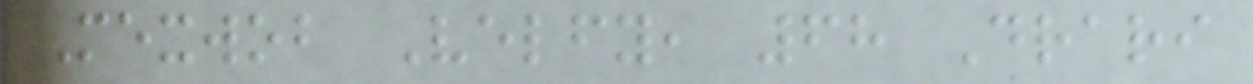Mexwob Velfy, 68 Drari
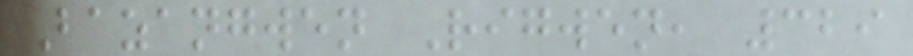Bazangwen Rigwen, 329
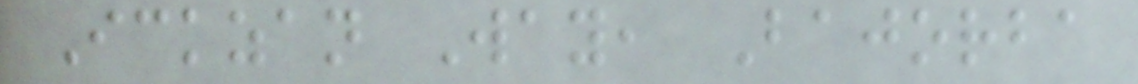Ickzan Way, Bajorba
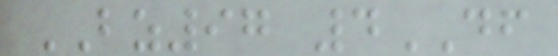BZ97 4DF
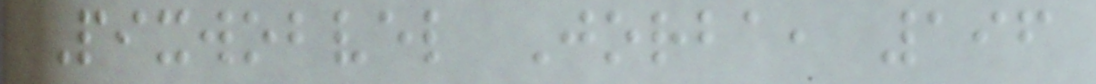Pixwobvel Jorba, 196
